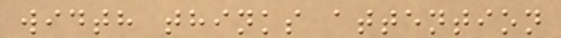width thinks attention
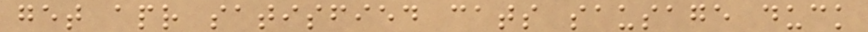get apr satisfied cats sausage duck
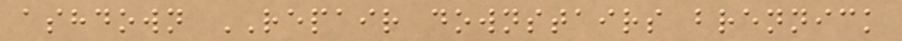ashdown REPAIR downstairs brennick
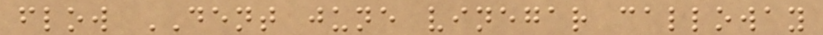flow DENT june vinegar calloway
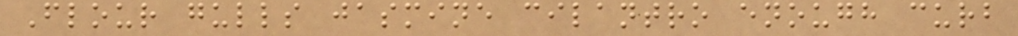Flour gulls jasmine cilantro enough curb
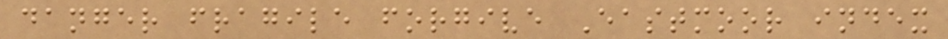danger fragile forgive Eastmoor index
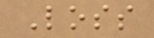Loss
